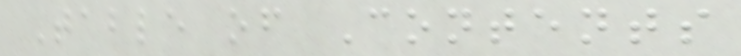Table of Contents
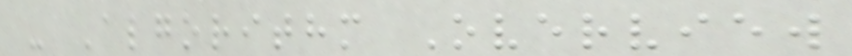- Algorithm Overview
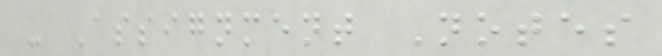- Assignment Notes
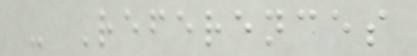- References
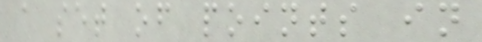a set of points in
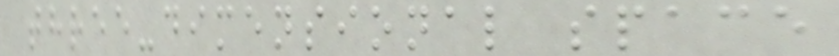three-dimensional space
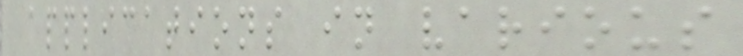applications in various
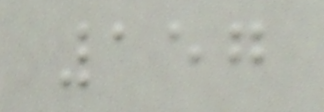157
